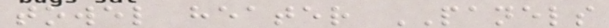towel heater PANELS
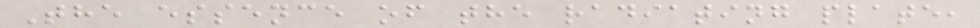The essence of the radiating plate,
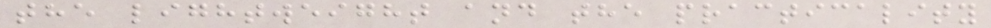the lightweight and the practicality
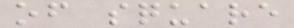of square
